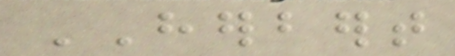HERBERT
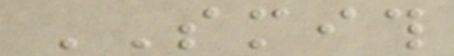SMITH
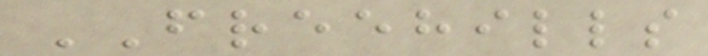FREEHILLS
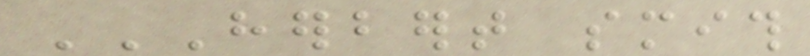HERBERT SMITH
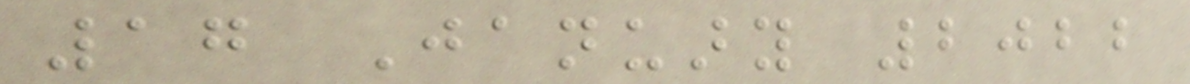17 January 2022
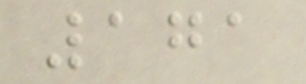171
